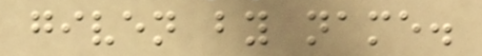given by name.
